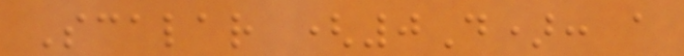Scalar (0D): a
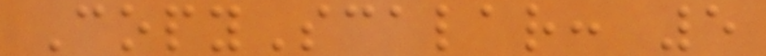CopyScalar: 5
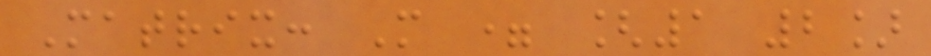Matrix: M = [1 2]
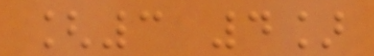[3 4]
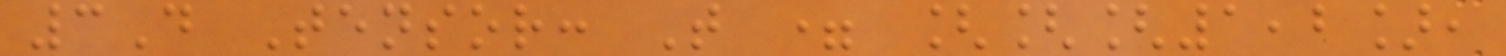3D Tensor: T = [[[1,2],
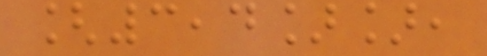[3,4]],
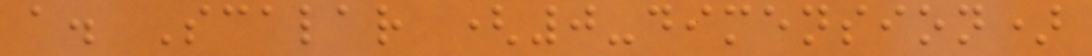a. Scalar (0-dimension)
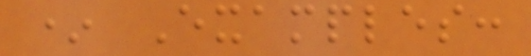* Examples:
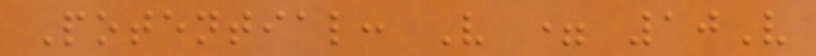Potential: V = 10V
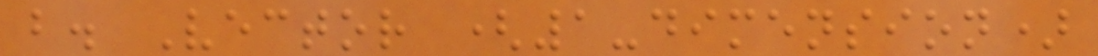b. Vector (1-dimension)
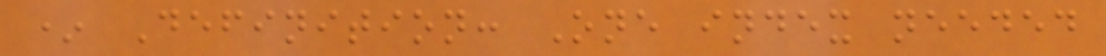* Definition: One index needed
